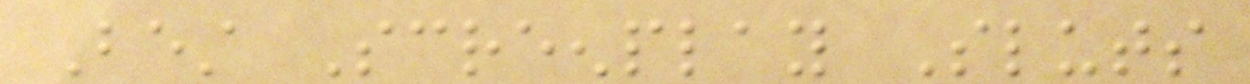Best Screenplay Sluts
